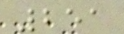251
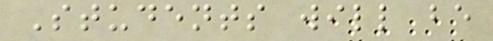Students will be
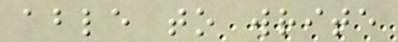able to write
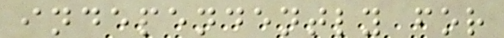independently for
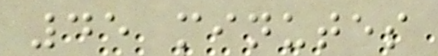45 minutes
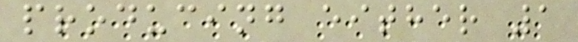producing either 1
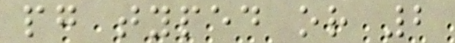pg typed or 2
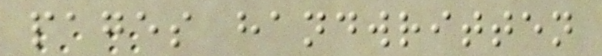pages handwritten
